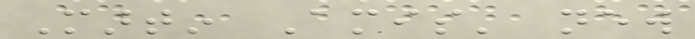Martin Amis' new
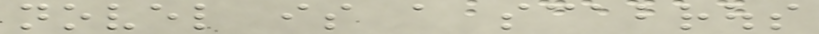novel is a scabrous
